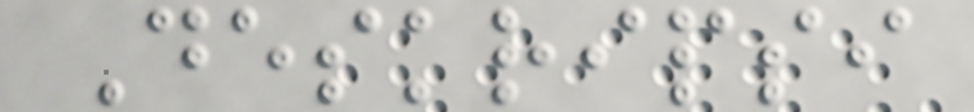Deskripsi
